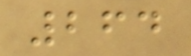264
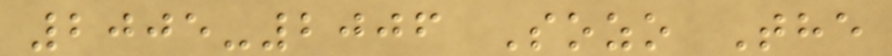2005-2006 Sozo The
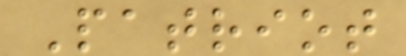Patriot
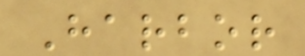Harbor
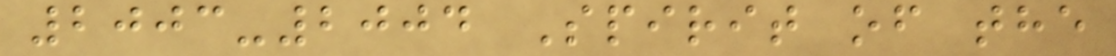2003-2004 Spirit of the
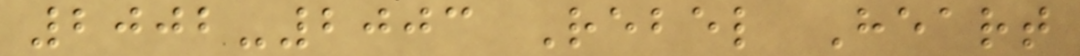2002-2003 Rebel Heart
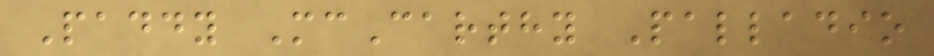Paddy McCarthy Palladio
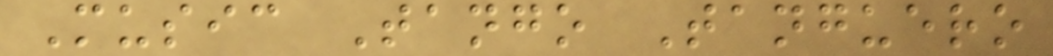Music Tango Tanguero
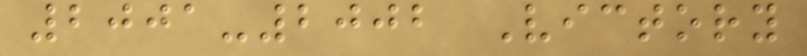2001-2002 Victory
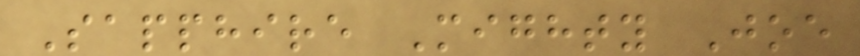Sapphire Mighty Joe
